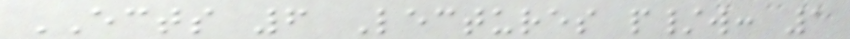ECTS 6 Lectures p/w: 1
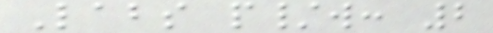Labs p/w: 2
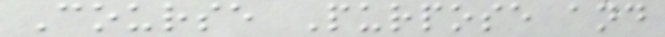Course Purpose and
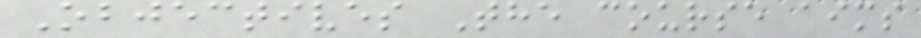Objectives The course aims
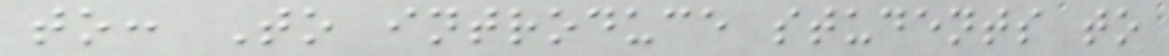to: To introduce students to
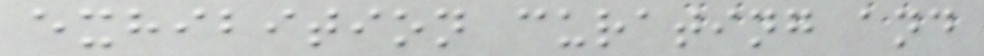exhibition curating and
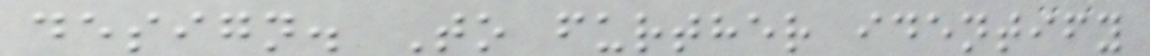design. To further identify
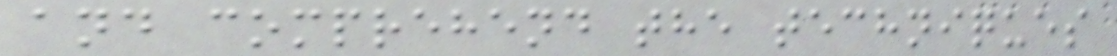and comprehend the techniques
